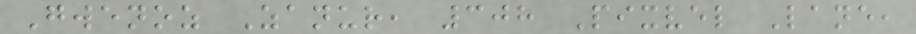Gwenoz Zanur, 308 Pixvel Lane,
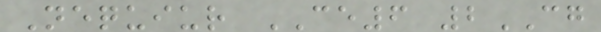Nequiur CE6 2CG
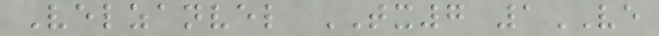Velzanvel TX7 1VE
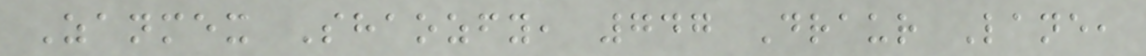Zanmex Shaozfy, 747 Draur Lane,
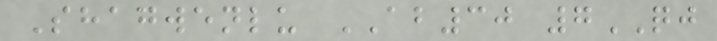Shagwenlu AB30 7QJ
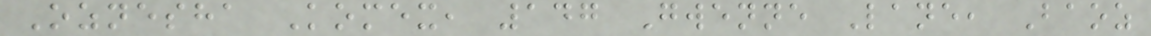Oznesha Komex, 147 Gwenne Lane, Baoz
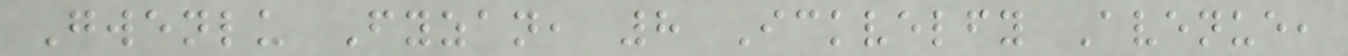Gwenlu Fyzan, 8 Ickvelfy Avenue,
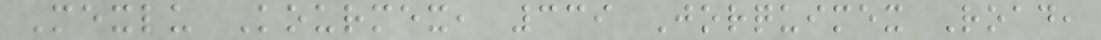Mexlu Kourmex, 339 Jorquimex Road,
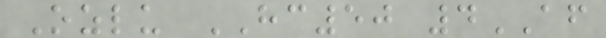Ozlu HC50 4AF
